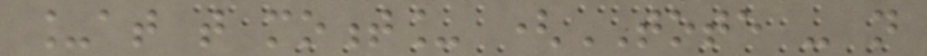_at that moment_ (TOTE - not
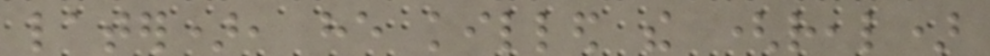later), he killed the (real)
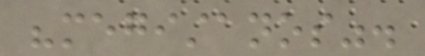"megistanos".
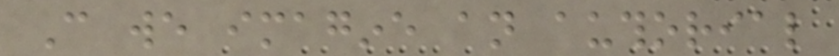Can we imagine an authorial
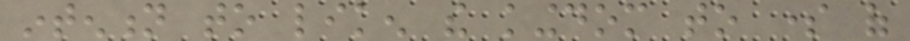intention to liken the kingdom to some of
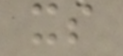its
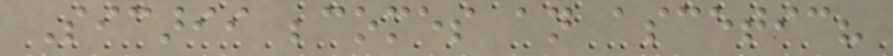Sicarii becomes an ascetic?
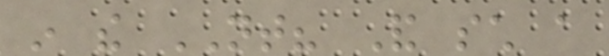in the NT? And such a
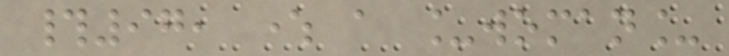#97, where a _woman_
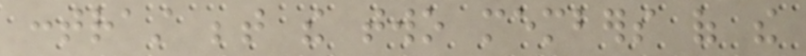contrast between the two members of the
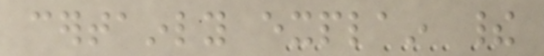certainly explain their
